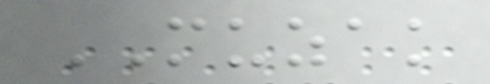MUZAK
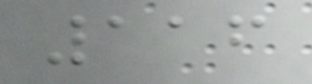116
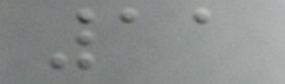11
